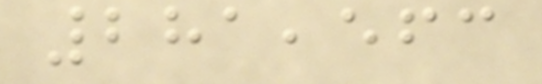281,563
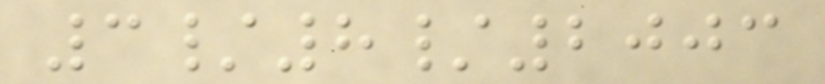3/8/2003
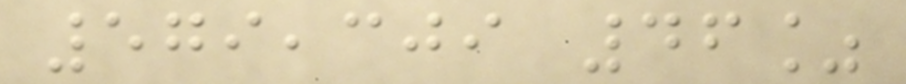579,309 46%
